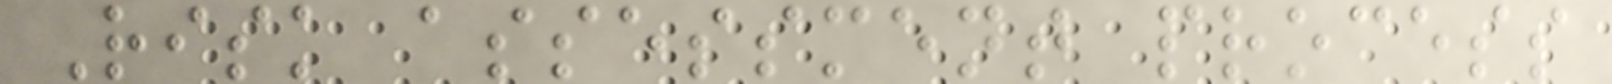Risk assessment process
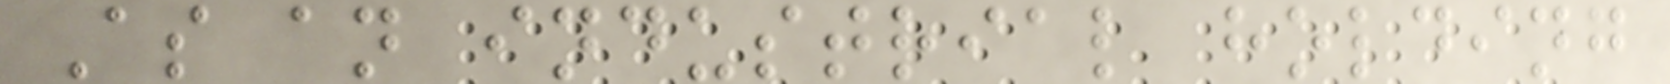As an industrial holding
